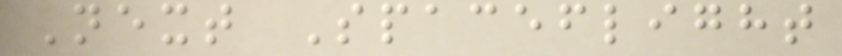Next Spaceflight
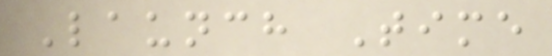Launch Time
